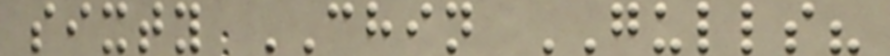sixty CHIN GULLS?
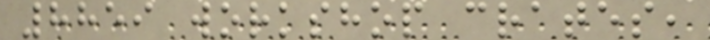8859 workshop crates,
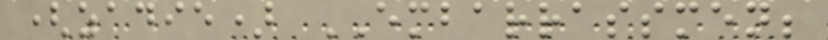(zadie) EMBARRASSMEN;
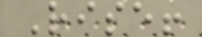Rise!
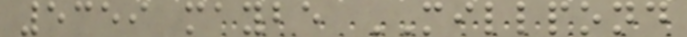5359 maybe MILLPOND
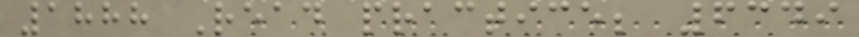1888 Read practice; 6349
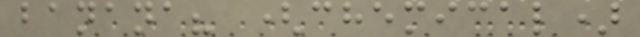banana? (chemical)
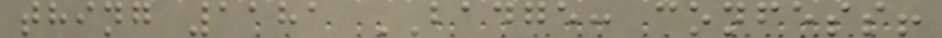thing 1181 BADGE: confess!
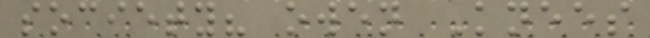society? owen Knees
